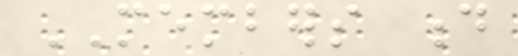MEMBERS d
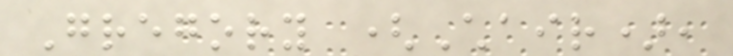Gregory (Chair),
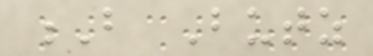B Butz
